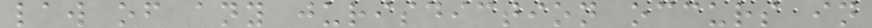law of any jurisdiction occurs in
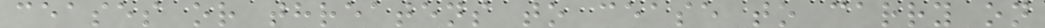ceases or threatens to cease to carry on
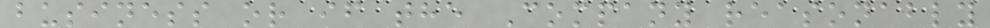business or if the Company reasonably
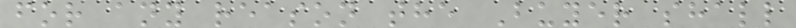for any reason the Buyer shall
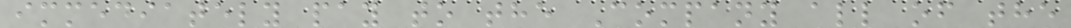immediately pay to the Company all of the
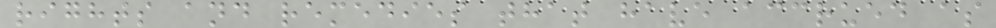rights and remedies that have accrued as
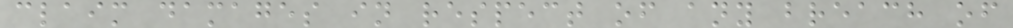claim damages in respect of any breach of
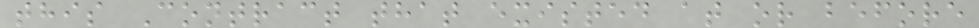this Contract that existed at or before
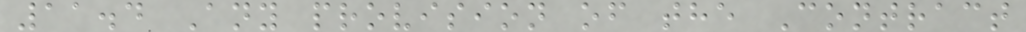11.4 Any provision of the Contract
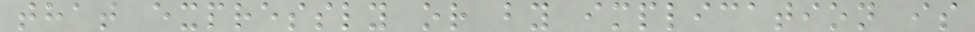that expressly or by implication is
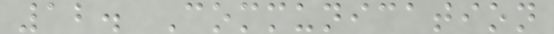12. Communication
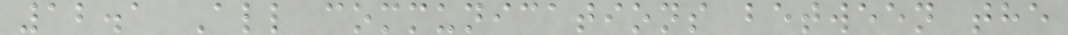12.1 All communications between the
